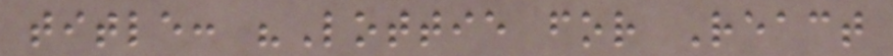title: "Lottie for React
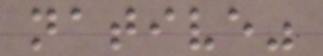native"
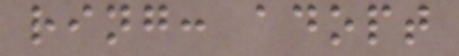ring: adopt
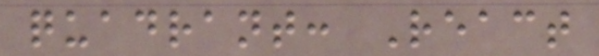quadrant: React
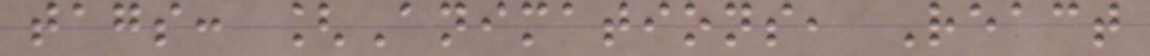tags: [Animations, React
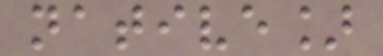native]
